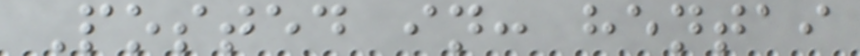Posted in: hentai
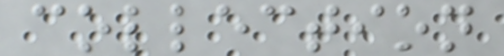collection
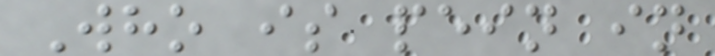Who is pein in
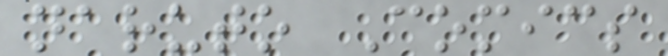naruto Comics
